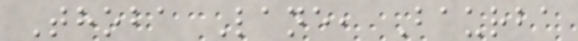Thoba Lane, Baurba
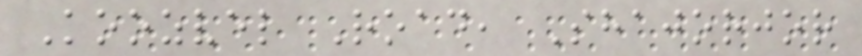Koozvel Road, Shajorjor
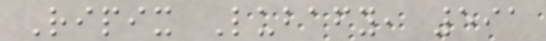Ripix Lubafy, 591
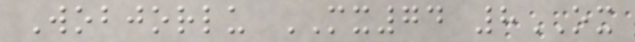Wobjorlu MX74 8OX
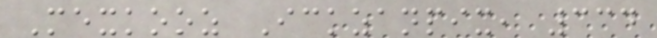Mexkooz Ickzanpix, 334
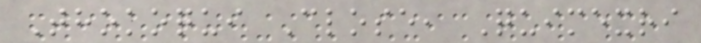Thokoqui Close, Quimexri
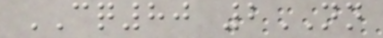CQ80 2NN
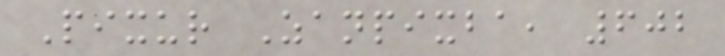Pixur Zanpixba, 602
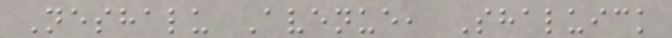Neshalu Avenue, Shaluick
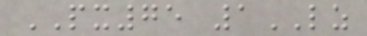PX75 1LZ
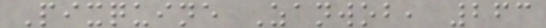Pixquine Zanwob, 263
